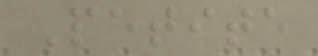Petite
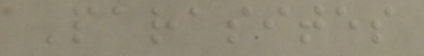Parasites
